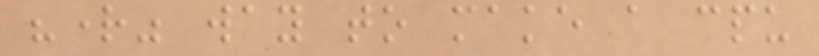"right" way to make a cpu
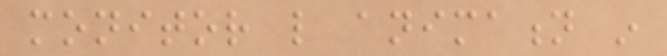monitor like animation in
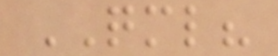QML?
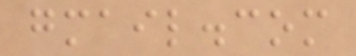gmail.com
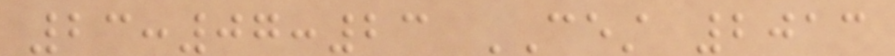23:07:23 CEST 2013
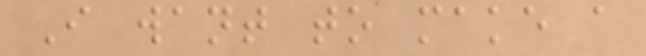I want to make a
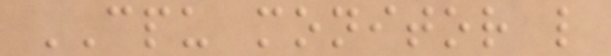CPU monitor like
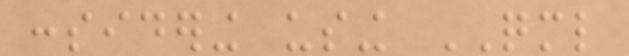considering using QML
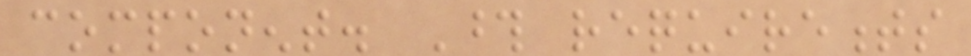component. Those requirements
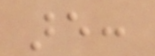are:
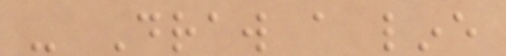- Draw a line
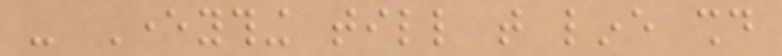- Everything till that line should
